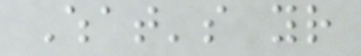What's your
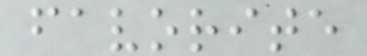favorite
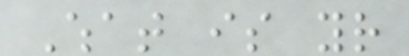What is your
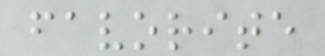favorite
